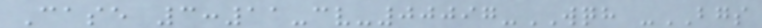Case 3:11-cv-00097-WQH -BGS
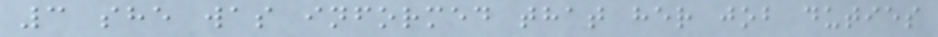3 she was informed that her job duties
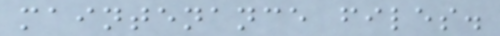maintenance files.
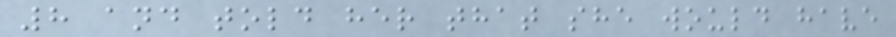8 and told her that she would have
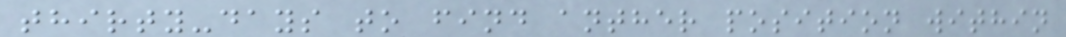thirty-days to find anther position within
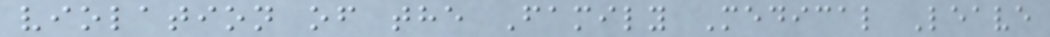violation of the Family Medical Leave
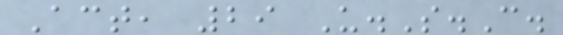Act, 29 U.S.C.
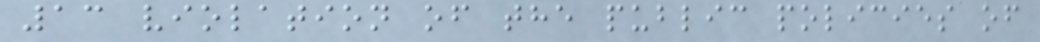13 violation of the public policies of
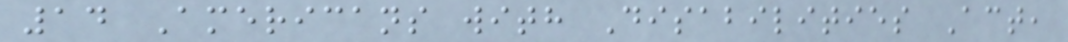14 Americans with Disabilities Act,
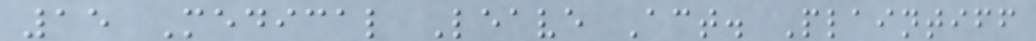15 Medical Leave Act. Plaintiff
